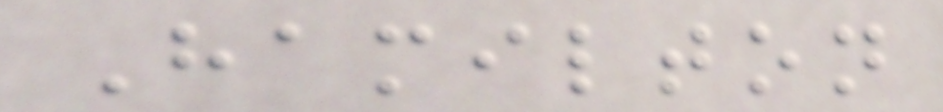Hamilton
